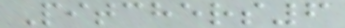Pitchers6
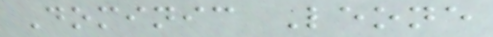Dominic Leone
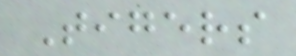Tigers
